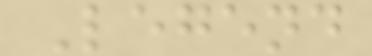Legend
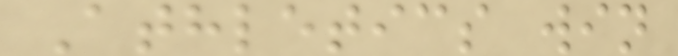Athletics win
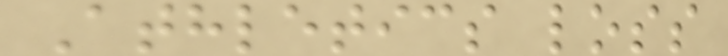Athletics loss
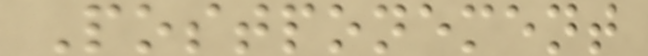Postponement
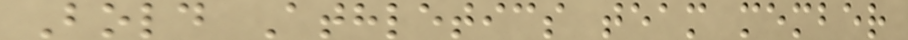Bold Athletics team member
